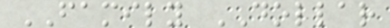FAMILY DOLLAR
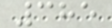385
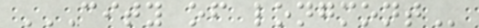CITY OF LONGMONT
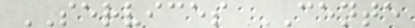SERVICES CENTE
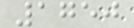1750
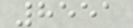8551
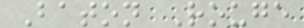Baton Rouge
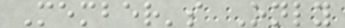Member's Only
